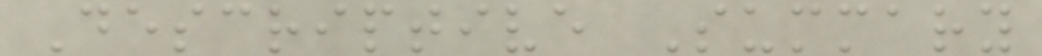Descriptive Summary
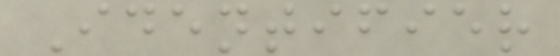Identifier
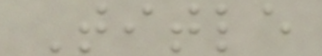Title
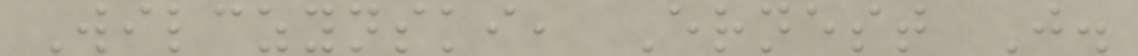Wilczynski, Ernest J.
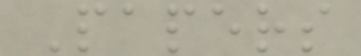Papers
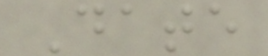Date
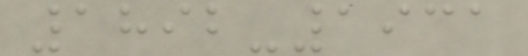1892-1931
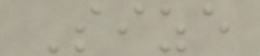Size
